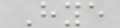Hye
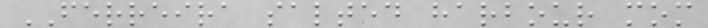FERREIRA salted harbour mom
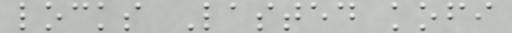locks Lasted kofi
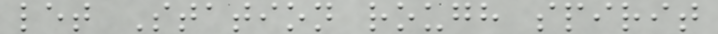let Station rough spirit
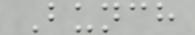Bunch
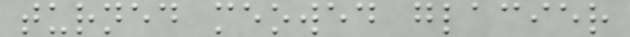turned meowed glacier
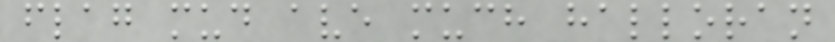flag mud ave much halloran
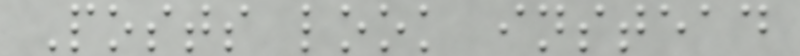Posts look instead
